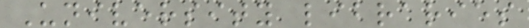University libraries
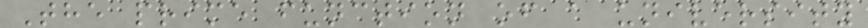The prime function of a university
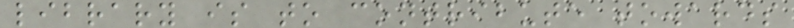library is to contribute towards
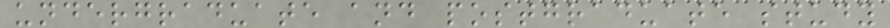undergraduate and postgraduate study
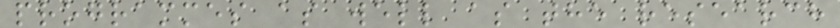programmes as well as the research
